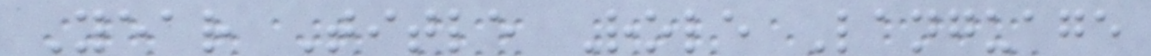Year Title Role Language
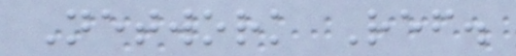Network Ref.
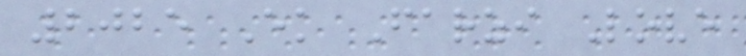2025 Ek Farzi Love
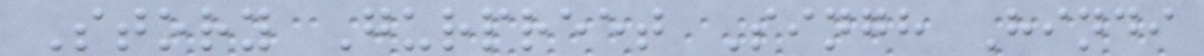Story Gurpreet Singh Hindi
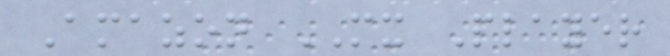Amazon MX Player
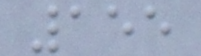155
